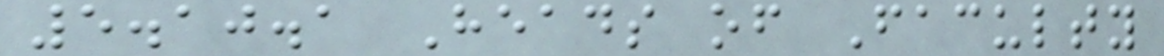5.10.1 Heads of Faculty
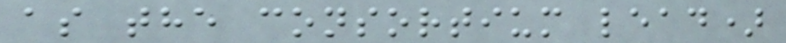as the consortium lead)
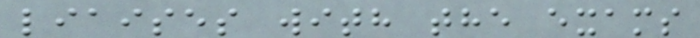liaises with the exams
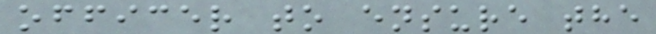officer to ensure the
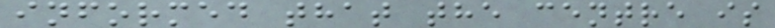informed that the centre is
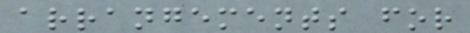arrangements for
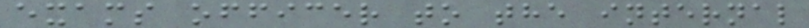exams officer to the internal
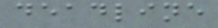deadline
